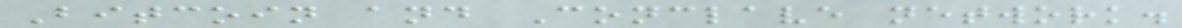Bitcoin and Conclave network.
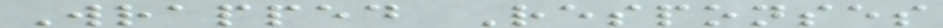Wrapped Responses
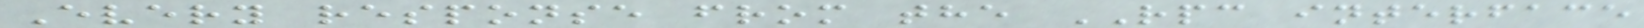Every response from the RPC interface
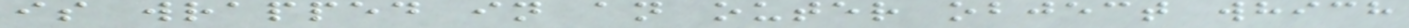is wrapped in an outer object which
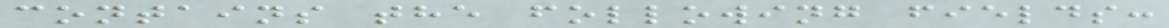contains the following fields:
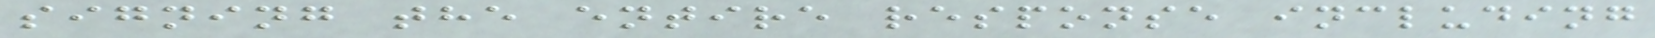signing the entire response including
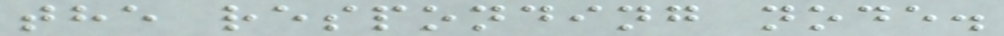the responding node.
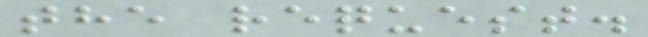the request.
